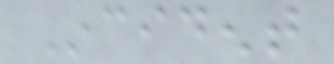Incident
